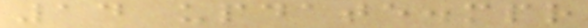14 update.mpr
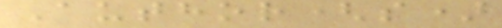Author(s)
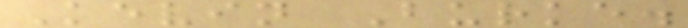Kevin Burke.
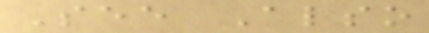See Also
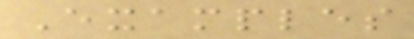Examples
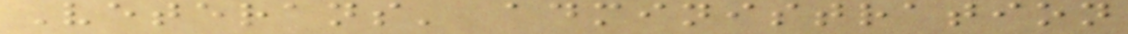Veterans' administration
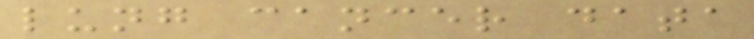lung cancer data
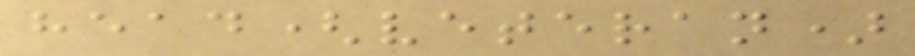head(veteran)
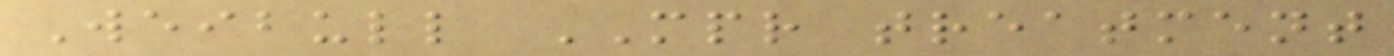Weibull MPR treatment
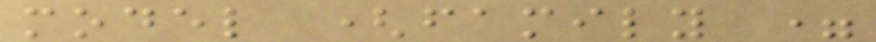model (family =
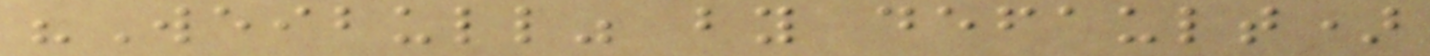"Weibull" by default)
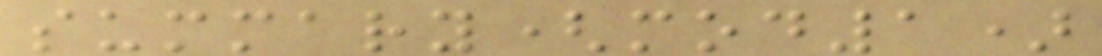summary(mod1)
